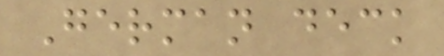German deck
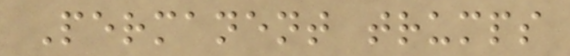Permanent trumps
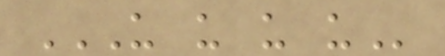U U U U
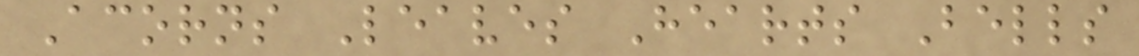Acorns Leaves Hearts Bells
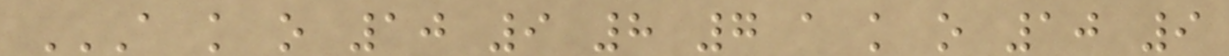A K O 10 9 8 7 A K O 10 9
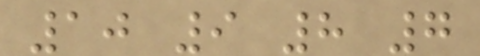10 9 8 7
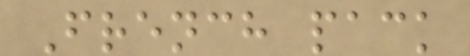French pack
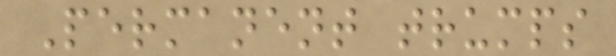Permanent trumps
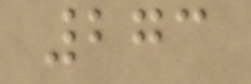273
